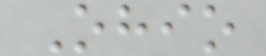Ohio
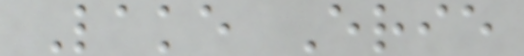Lake Erie
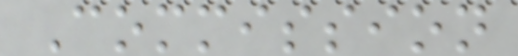Commission
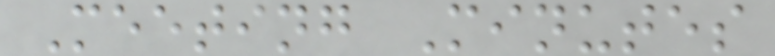Meeting Minutes
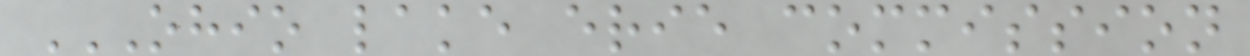OHIO LAKE ERIE COMMISSION
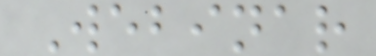Webinar
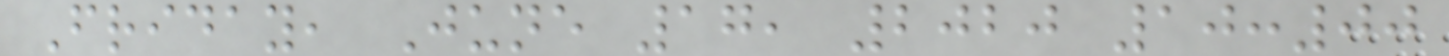Friday, June 17, 2020 10:00
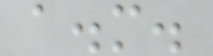a.m.
